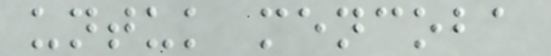untuk mencoba
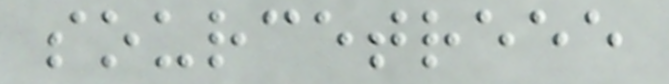sourcetreee
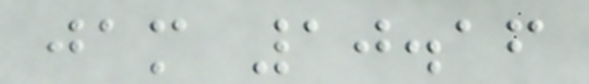jam 10.16
